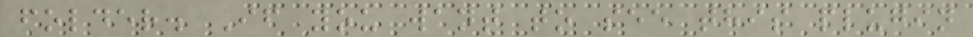folder. If you want to see this plugin
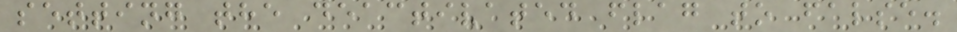setting the deactivated flag to false.
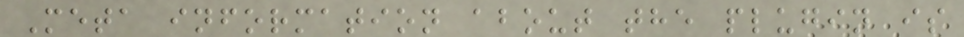Meta information about the plugin is
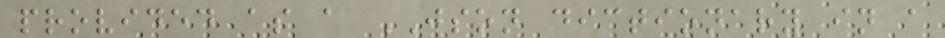provided as a JSON dictionary in a
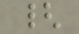{
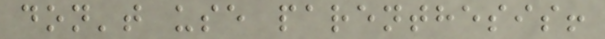don't use parenthesis!
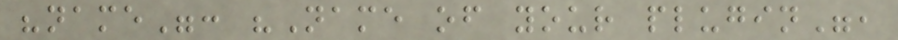"name": "Name of your plugin",
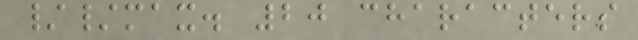//max. 20 characters
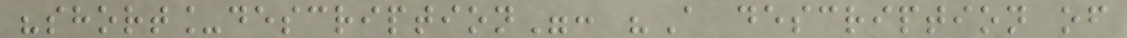"short_description": "A description of
